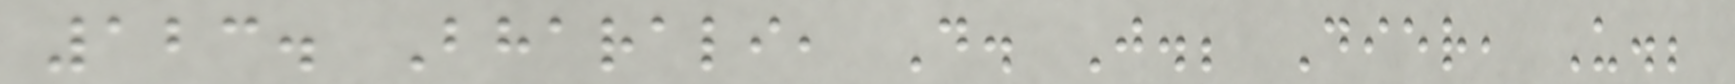123. Bharali, D. J.; Dier, U.;
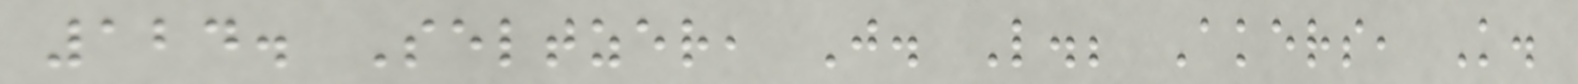124. Seltzer, J. L.; Akers, K.
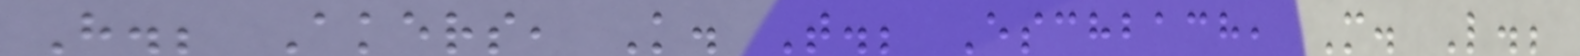H.; Akers, K. T.; Eschbach, M. L.;
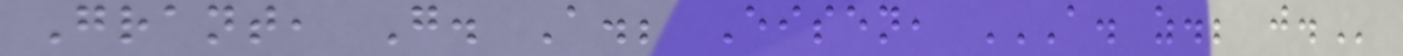Grant, G. A.; Eisen, A. Z.; J.
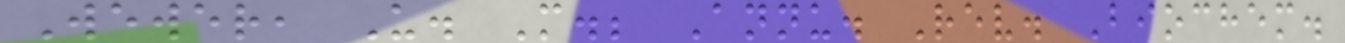Wewer, U. M.; Annu. Rev. Biochem.
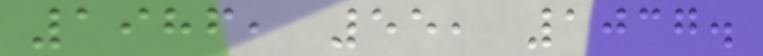1986, 55, 1037.
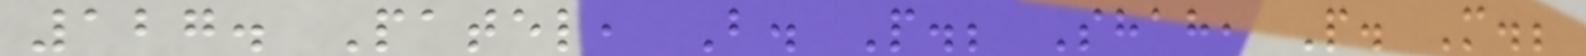127. Patel, B. P.; Shah, P. M.;
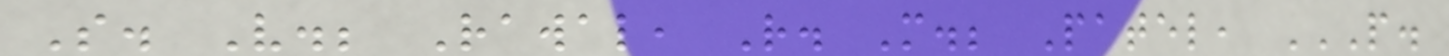S. V.; Rawal, R. M.; Patel, P.
